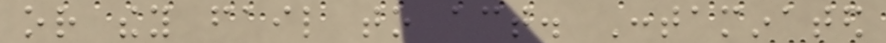or they fail to act. Contaminated
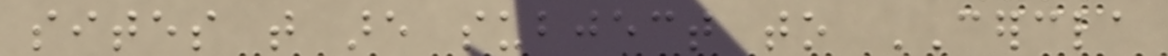sites that are subject to CERCLA
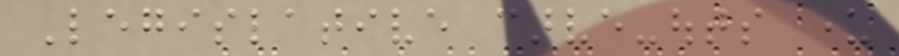Legislative carve-outs under
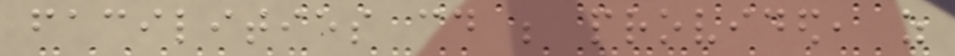facilities could be provided, as
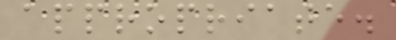appropriate.
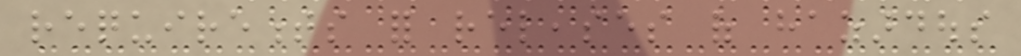requirements for releases of hazardous
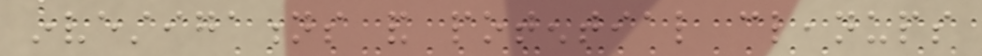investigations and potential cleanups
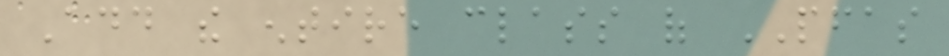Add the entire class of PFAS
